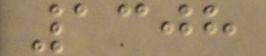1308
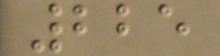225
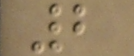2
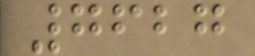7627
